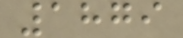1879
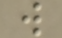w
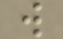w
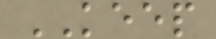KEEP
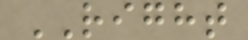RIGHT
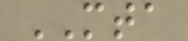MTA
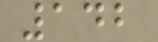142
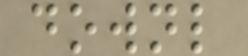downl
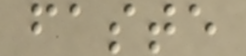faste
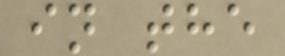in the
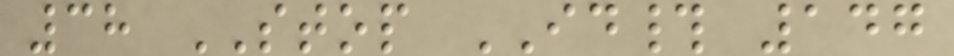38 STOP ID# 147
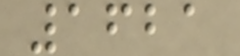1621
